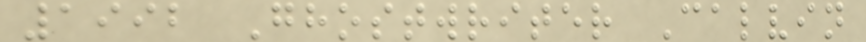1992 Ghostwriter Calvin
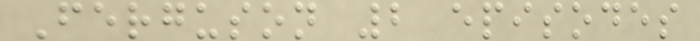Ferguson 2 episodes
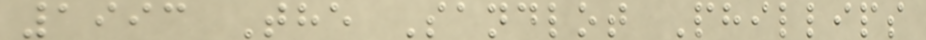1993 The Sandlot Phillips
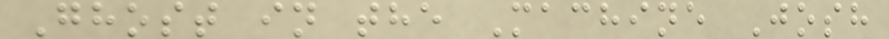Ghost in the Machine Josh
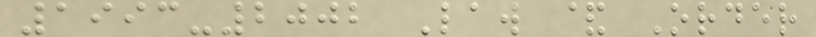1993-2002 Law & Order
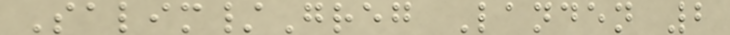Salim/Greg Landen 2
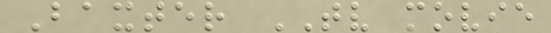Baxter TV movie
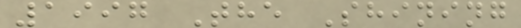1997 The Shining
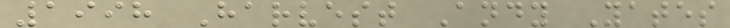1998 Harvest Andy Yates
